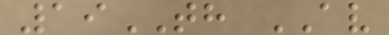19TH AV
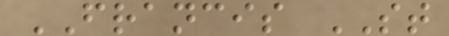FRANCIS ST
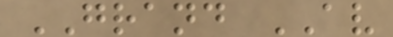GRAND AV
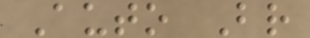Auto Br
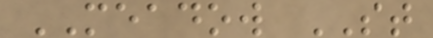MEADOW ST
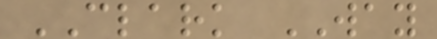CLARK WAY
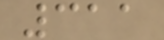311
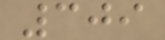309
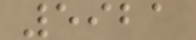5921
